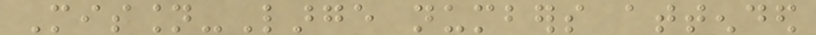Mission-Large numbers attended
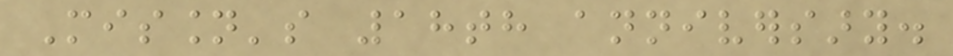Mission's 18th anniversary.
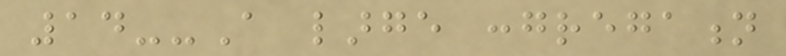14--A large congregation
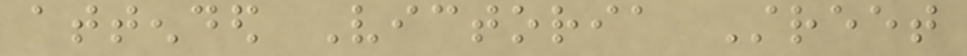attended Victoria Street
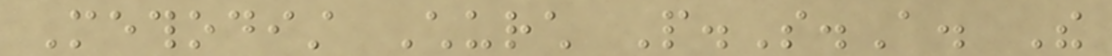Methodist Church P.S.A. The
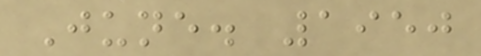June. 1950
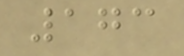173
